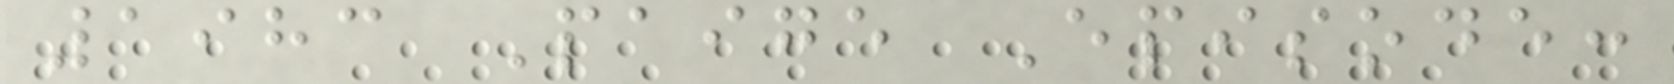1983 Paige Episode:
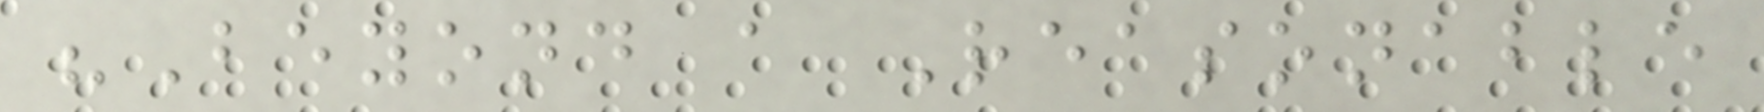"Beyond a Reasonable
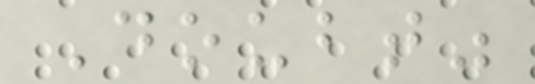Doubt"
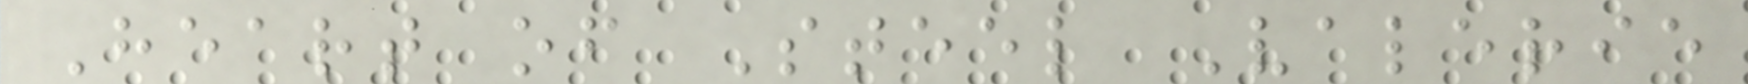Heart of Steel Valerie
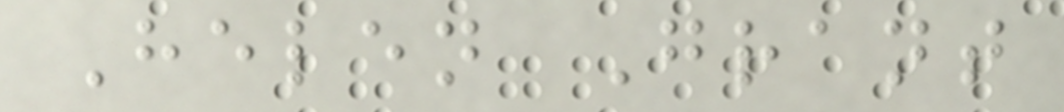Helen Grant
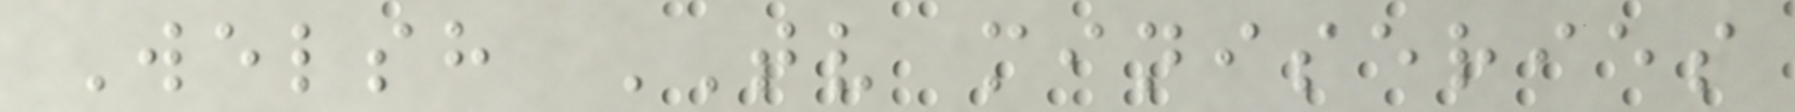Welsh TV miniseries
